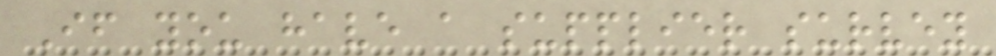If you have a supplier survey
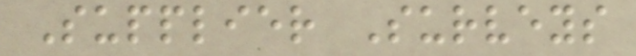Supplier Surveys
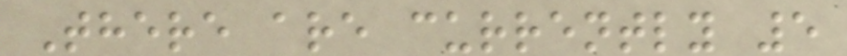There are currently 5
